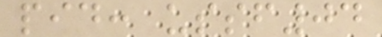pid: ussf04
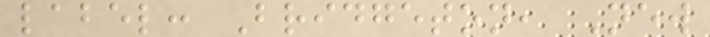label: Bridgeton, New
